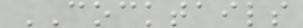COCKTAILS
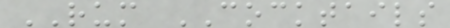RUM COCKTAILS
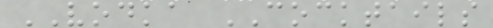VODKA COCKTAILS
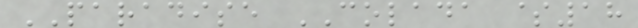PARADISE COLADA $18
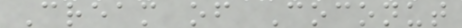Cream of Coconut
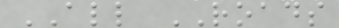ALL ROADS
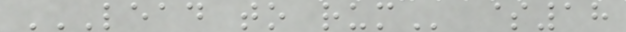LEAD TO RUM $18
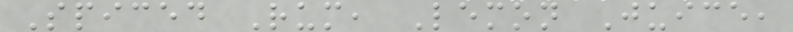Spiced Rum, Lemon Juice,
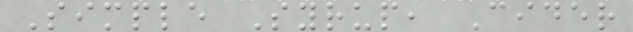Simple Syrup, Cider
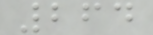264
